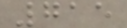715
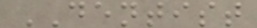DENTIST
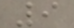9
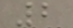2
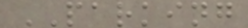PARKING
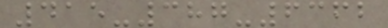415-387-6362
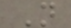N
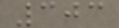303
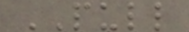PULL
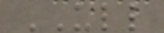ULL
